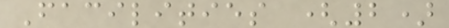Facilities (2)
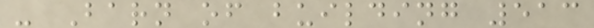- Barn of building 513
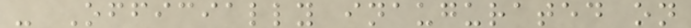- Officially inaugurated on
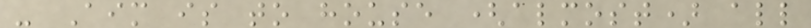- Aim is to house (almost) all
